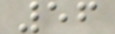56
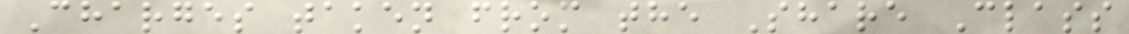Charges taken from the Share Class
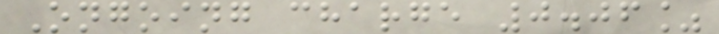Ongoing charge 0.06%
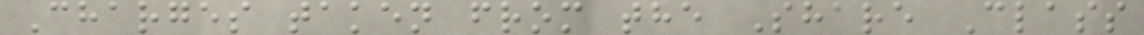Charges taken from the Share Class
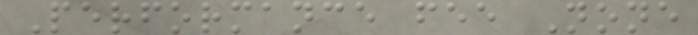Performance fee None
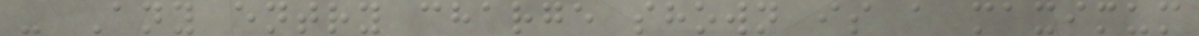- Any entry charge shown is a maximum
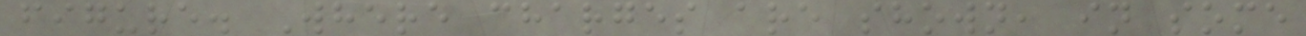figure. Where charges are shown, in some
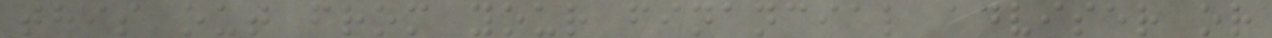this out from your financial adviser or
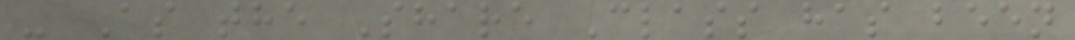- As the Share Class has been
